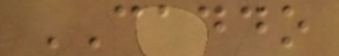CADDO
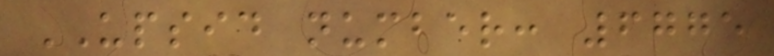UPSID number: 6775
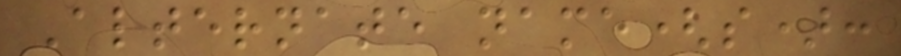Alternate name(s):
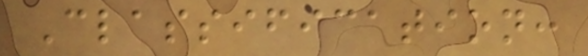Classification:
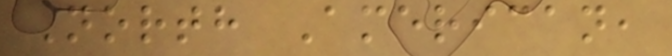North American,
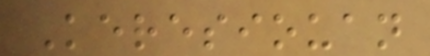Keresiouan
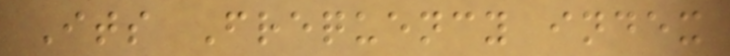Its Frequency index
